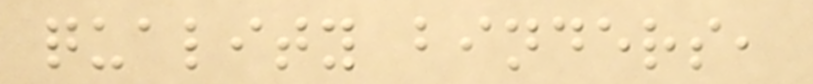quality binders,
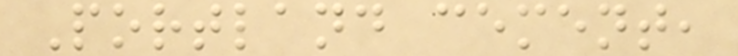Portland cement,
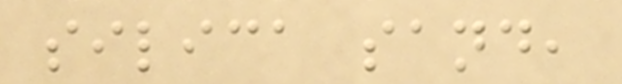silica sand,
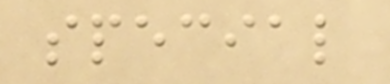special
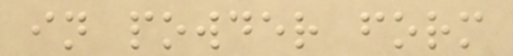in powder form
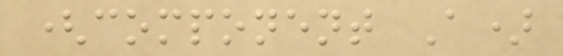(component A)
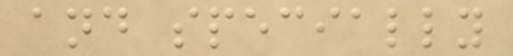and specially
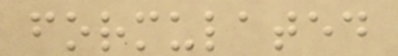formulated
